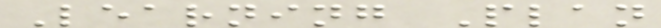Learning Plan
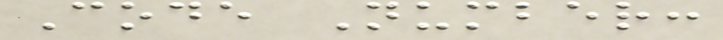Code Number:
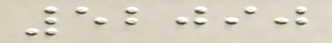52090
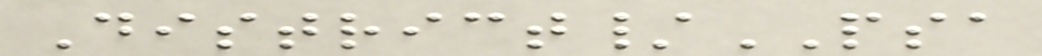District/PSA
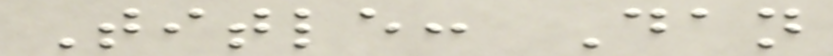Title: Dan
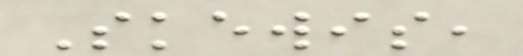Skewis,
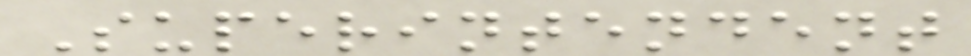Superintendent
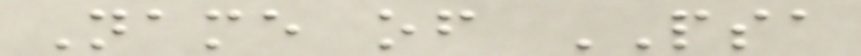Name of PSA
